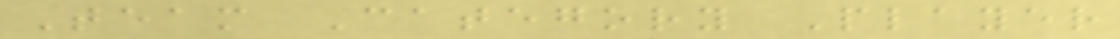Team Category Player
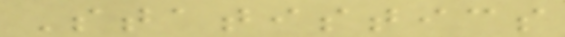Statistics
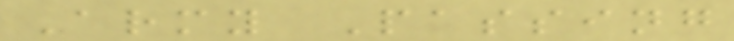Army Passing
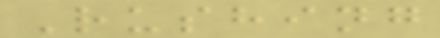Rushing
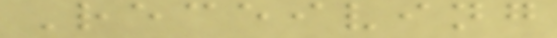Receiving
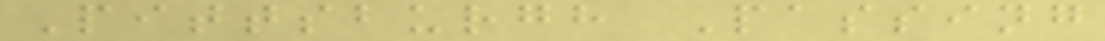Pittsburgh Passing
